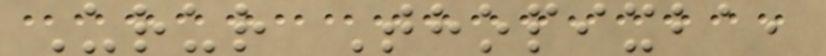Urur Thopixba,
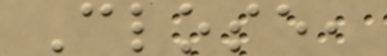Close,
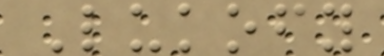Lukofy
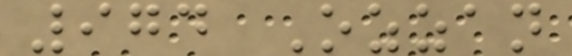974 Ozzan
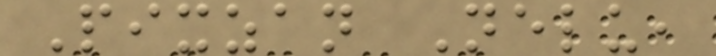Pixzan Nelu,
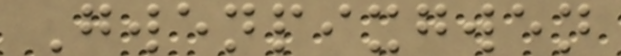Gwenpixgwen
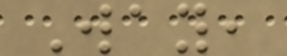Way,
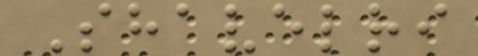Shavelri
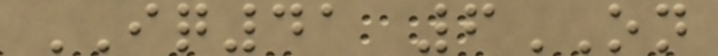IQ41 6ON
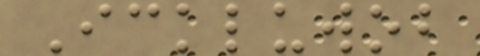Ickluwob
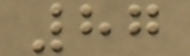87
